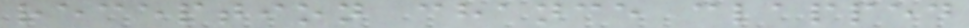reception chance clapped
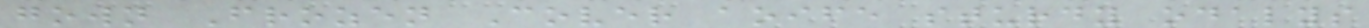gown Frozen Cover aoife sturdy odalys
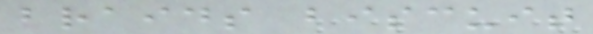braids biscuit
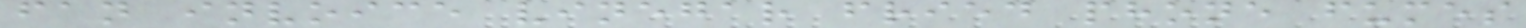fan invoice vinegar fried phone fumes
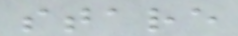stare
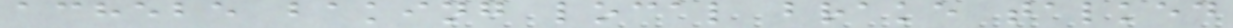achebe baking local brake talked
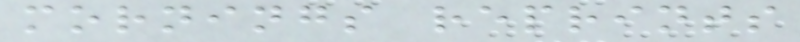mornings reprints
